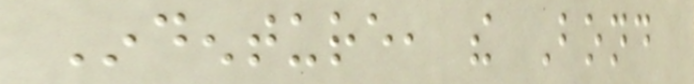Indenture, the Bond
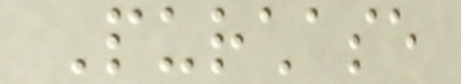Purchase
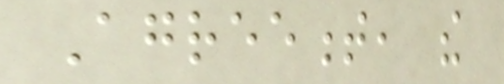Agreement, the
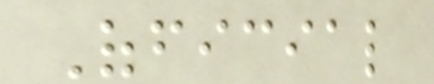Official
